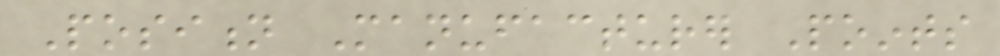Position Manufacturer Points
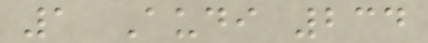1 Audi 234
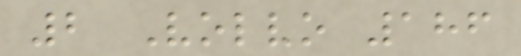2 Volvo 186
